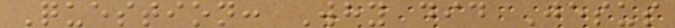Question: Why did Jesus
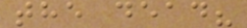the dead?
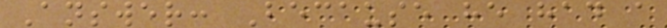Answer: Because he had a
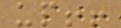up!!
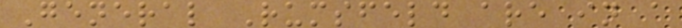General Rumsfeld are in a
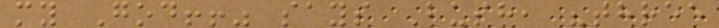my God!!" says Bush, "three
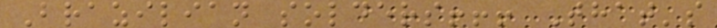Brazilian solders!!! That's
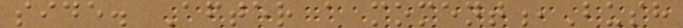side. After a moment,Bush
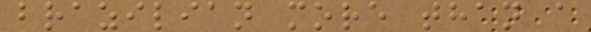brazilian more than a
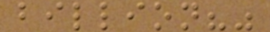billion?"
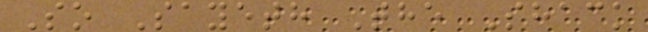So Sayeth The Shack
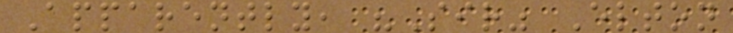Apparently, "Sir" Elton
